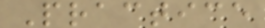Practice
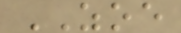ZOE
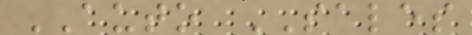AUTO SALES
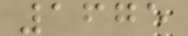1675
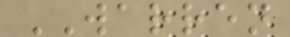WARREN
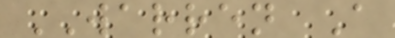WARREN A
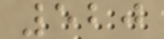520
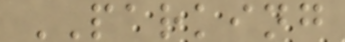PARKING
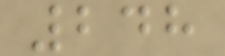248
